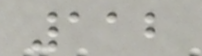112
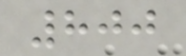800
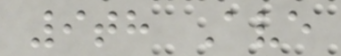9th Ave
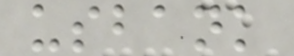usbank
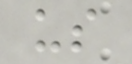us
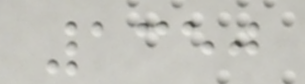1350
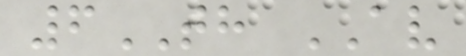6TH AV
